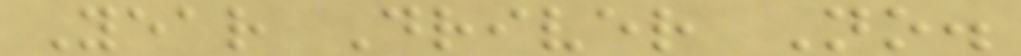Year Driver No.
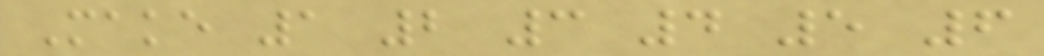Make 1 2 3 4 5 6
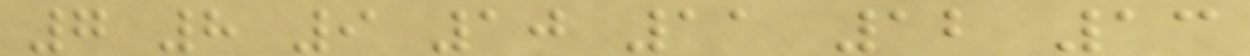7 8 9 10 11 12 13
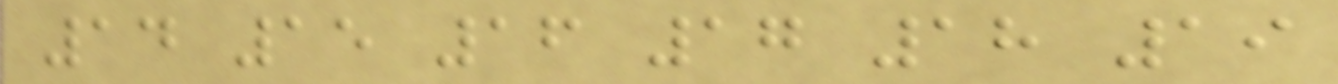14 15 16 17 18 19
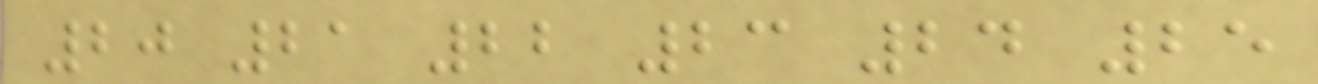20 21 22 23 24 25
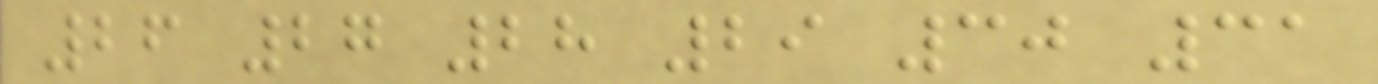26 27 28 29 30 31
